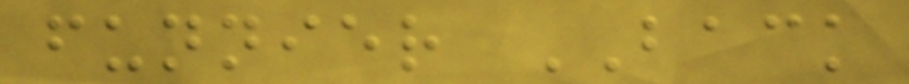funnier BACK
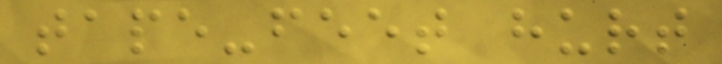tape-feet hurt
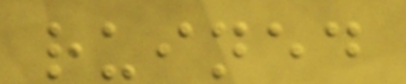ruined
